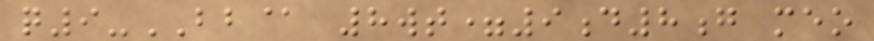q9-BB@ 8wt=9d8g meo
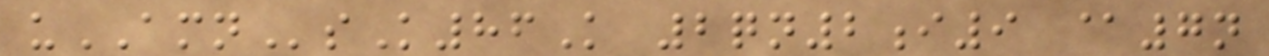uAMNsK86K 2qn2i9 @7n
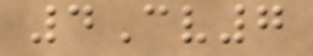4Cv7
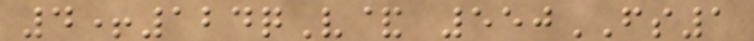4+124qV& 550FS1
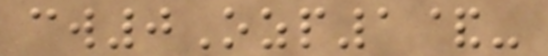cw0Ozp1&-
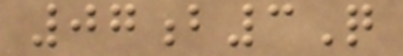07b3Q
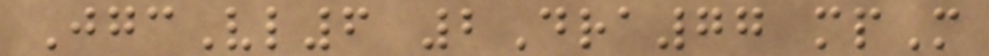JgcVl6 2Dra77 mpM
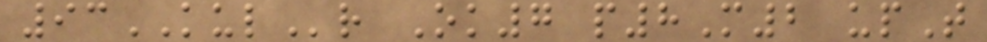93KULr Ok7 p8M2 upT
